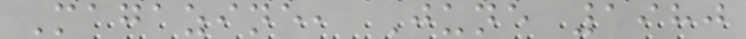Magazine, June 1980
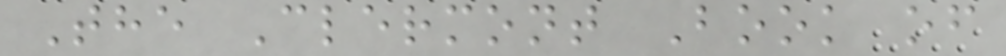The Clermont Book of
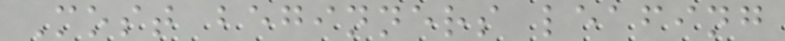Most beginners leafing
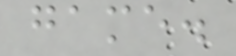game.
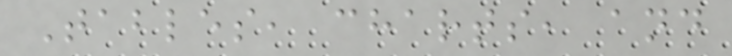Tables, charts, and
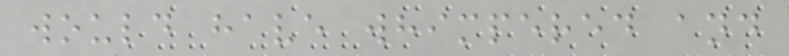would have whimpered and
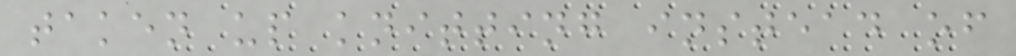taken up knitting instead of
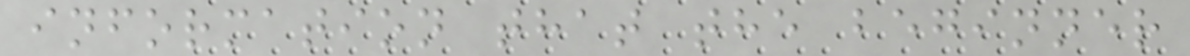information that the beginner
